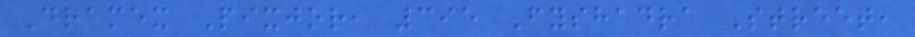Dramex Pixjor, 395 Fyshadra Street,
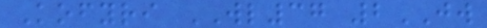Kofyri WL37 2JW
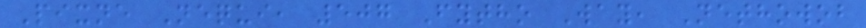Pixne Nequi, 507 Fytho Way, Nethowob
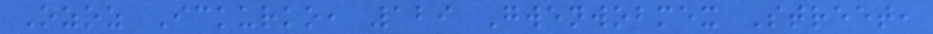Ozoz Ickurko, 129 Gwenwobmex Street,
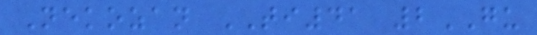Nekozan TI41 2GU
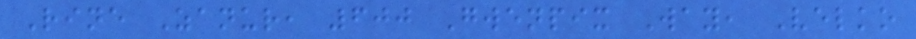Rine Zanur, 600 Gwenpix Way, Velko
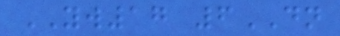YW17 6DN
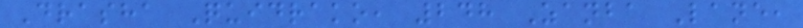Drasha Quidrako, 248 Zanba Lane,
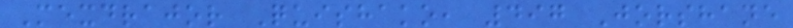Mexdrajor Quishako, 497 Jorshane
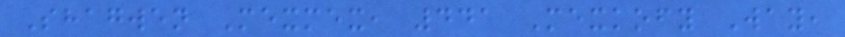Shagwen Mexmex, 441 Mexkofy Way,
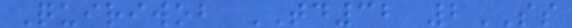Quiriwob TD32 2SS
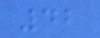42
